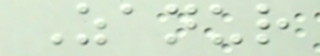Zanur
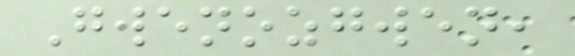Gwenozgwen,
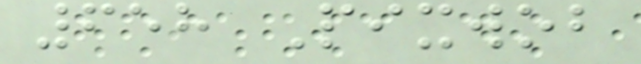658 Pixwob
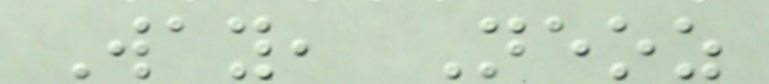Way, Neoz
